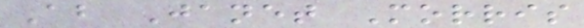About Janet Morris
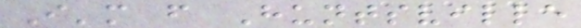I'm from Huntsville
